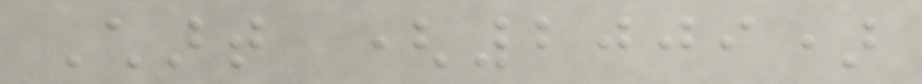Chart (2009)
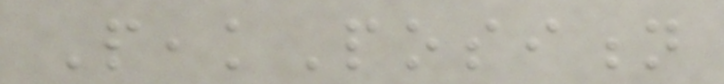PeakPosition
